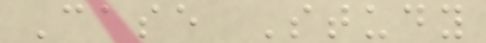Case Study
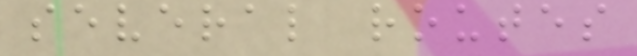several routes
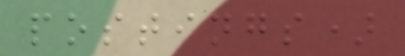postings)
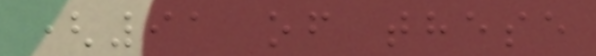(91 of these
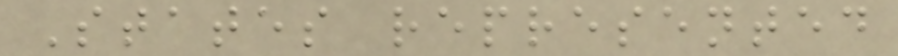States represented
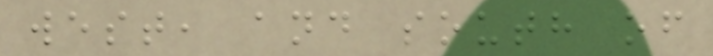west, and south of
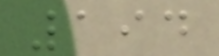194
